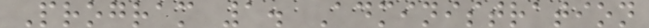Program 1. Administration
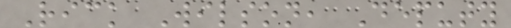Rick Wilson, Deputy
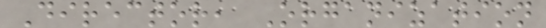Director, Organization
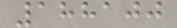188100
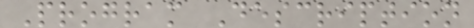Program Description
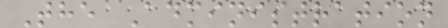The Administration
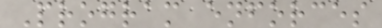Program enforces
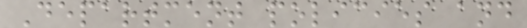Department policies and
